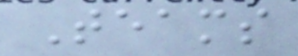Teams
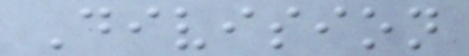Division
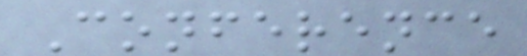Conference
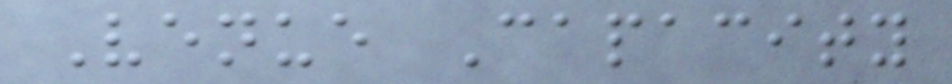Venue Capacity
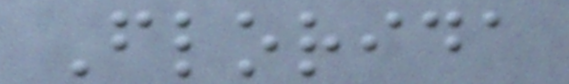Florida
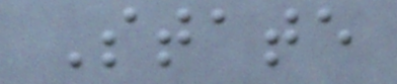State
